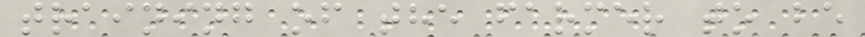training of the farmer to be
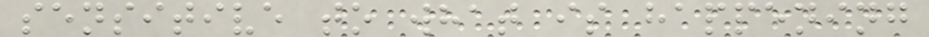sensitive to what is happening
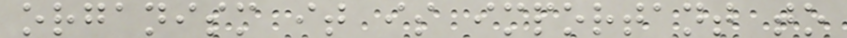organism it is important to
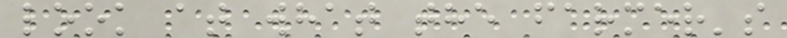look at what the farmer's
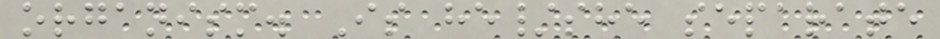organism. Is he/she separate
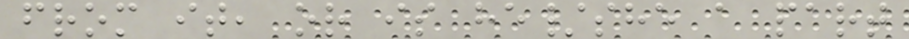from it, or is he/she a part
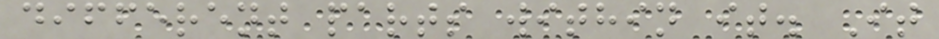different parts within it. It
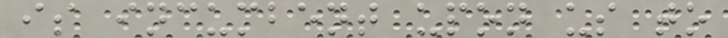is incumbent upon us to
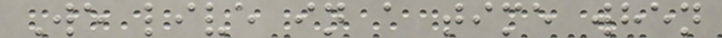We live in a time when
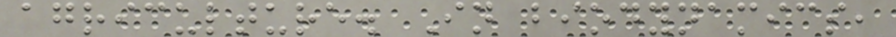agriculture. In biodynamics,
